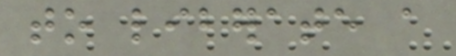to liberate a
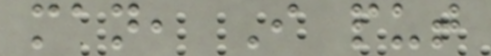man, I put
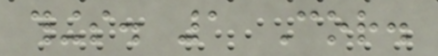things. 1 Cor.
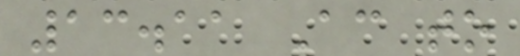13.11 According to
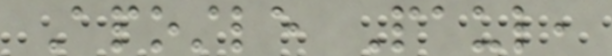Apostle Paul,
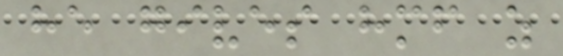he gives himself as
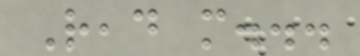Read more...
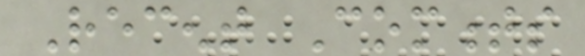Recent Comments
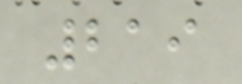219
